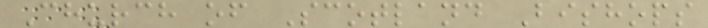Church of Scotland Bishops
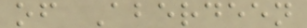of Aberdeen
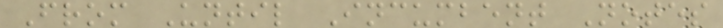From Until Incumbent Notes
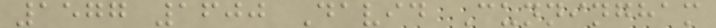1577 1600 David Cunningham
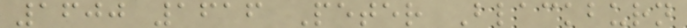1600 1616 Peter Blackburn
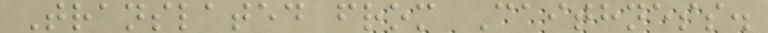Translated from Caithness.
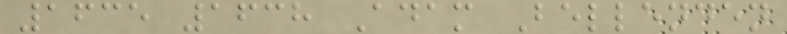1635 1638 Adam Bellenden
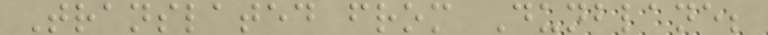Translated from Dunblane;
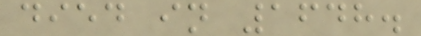died in 1648.
